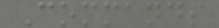Commands
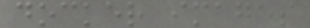docker images
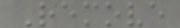Remove
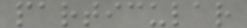particular
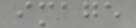image
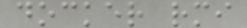docker rmi
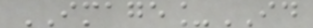IMAGE_ID
